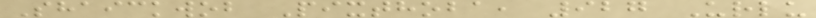Shaickwob Pixthoba, 927 Urlu
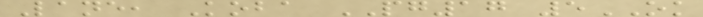Lane, Koba PG17 5OK
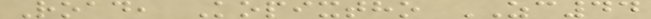Road, Kopixtho ZC44
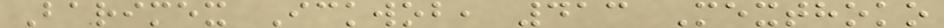Barimex Ickwob, 413 Mexthoko
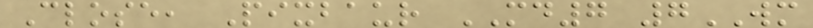Close, Pixbaur MD7 7WM
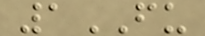1FU
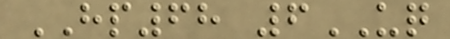HP68 6UQ
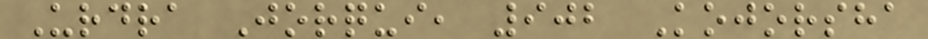Urdra Jorqui, 902 Kojorsha
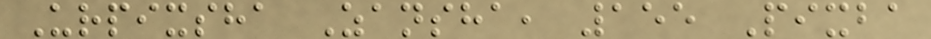Urpixsha Zansha, 155 Pixba
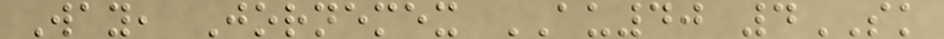Way, Jornemex AU40 4SK
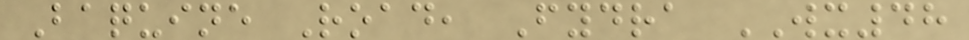Baquine Road, Fydra WX48
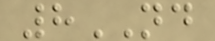8ND
